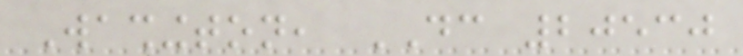Washington, DC 20530
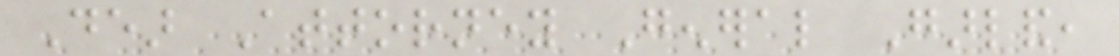Dear Attorney General Garland,
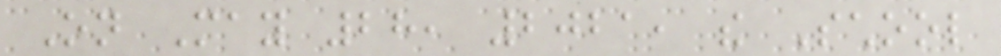On May 28, 2021, the School
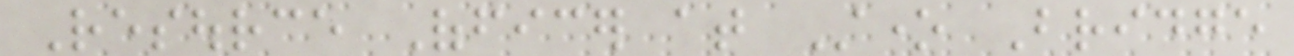Resource Officer at Stone Bridge
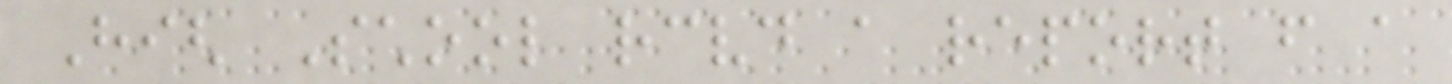High School received a report from a
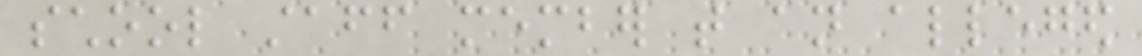school staff member that an alleged
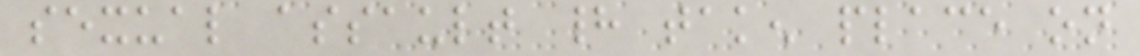sexual assault had taken place on
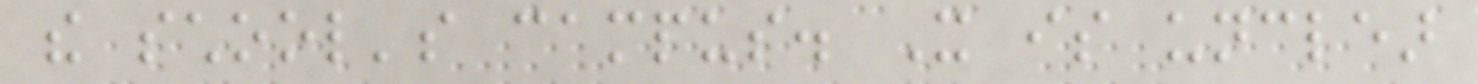the school's campus. It is unclear
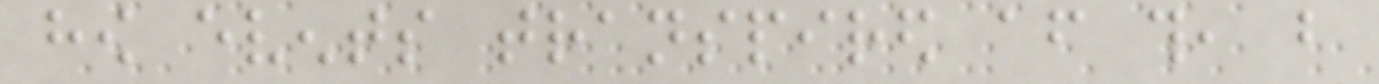how events transpired after this, but
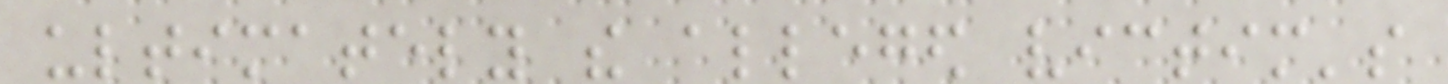ultimately the alleged victim's
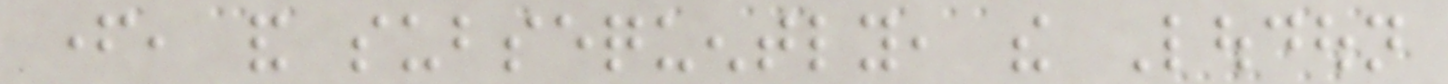father, and subsequently, the Loudoun
